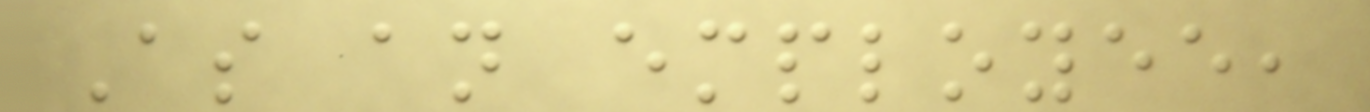As an employee,
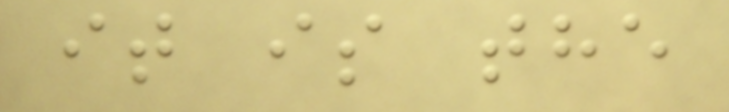it is the
